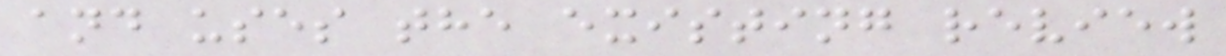and uses the existing review
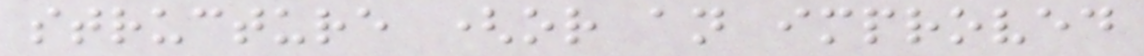structure (or an improved
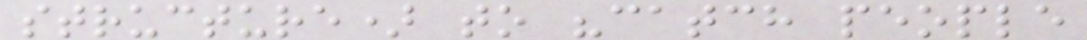structure) to "catch people
